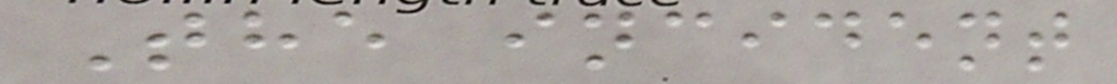The incident
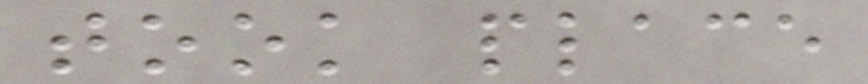took place
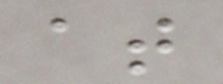at
